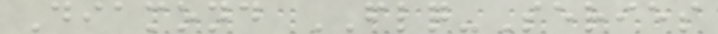Diamond FLQ-Series
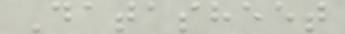Datasheet
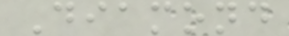Diamond
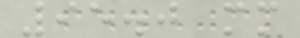95.0 mm
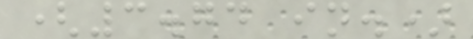(3.74 in.)
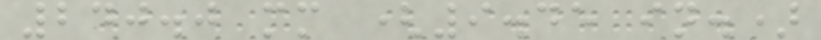240.0 mm (9.45 in.)
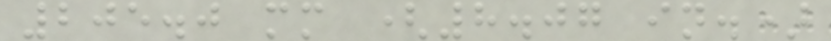205.0 mm (8.07 in.)
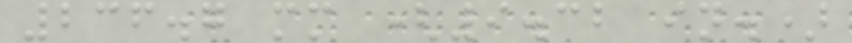236.7 mm (9.32 in.)
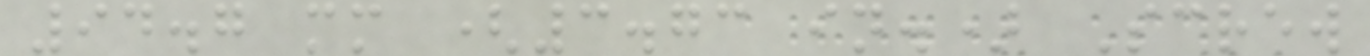94.7 mm (3.73 in.) Screw
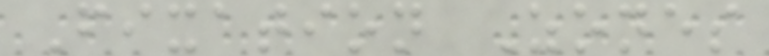Fixation Zones
